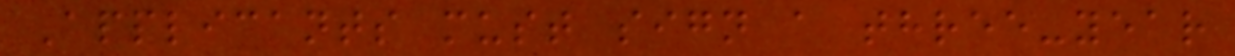Applicants must sign a three-year
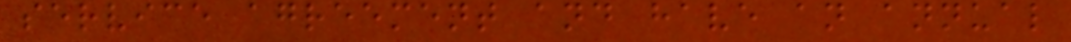service agreement and have an annual
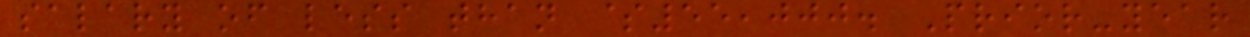salary of less than $55,000. Prior-year
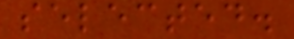selected.
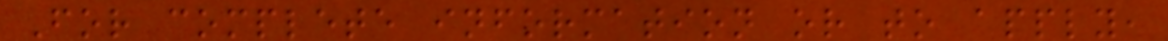For complete information or to apply,
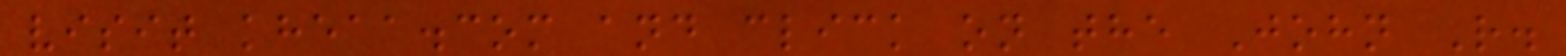visit kheaa.com and click on the John R.
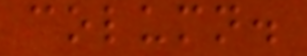column.
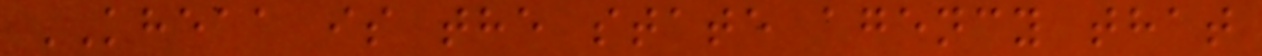KHEAA is the state agency that
